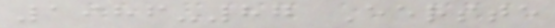1986-87 Eerste
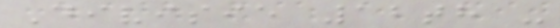Divisie 12th -
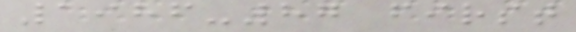1986-87 first
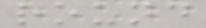round
